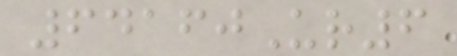64160Ur6
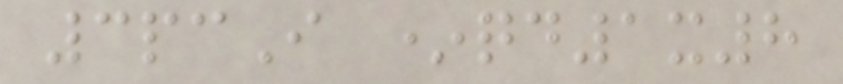3pcI *qd1x8
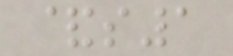&s1
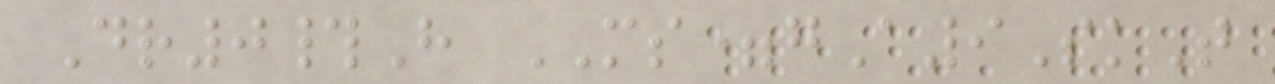Dr0#H MS=gA9SkT
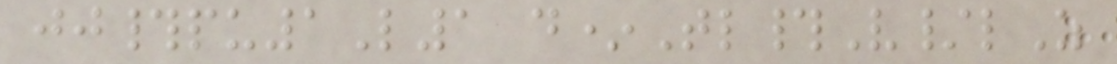jj#pu1L1 d*Tl#V/lZ
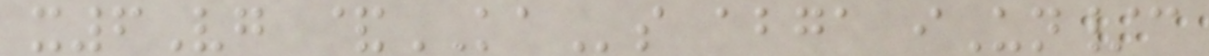x6Vg &KAs abga iUn/c
